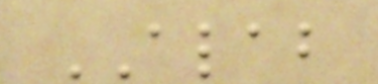ALAB
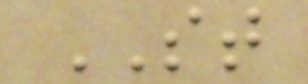ST
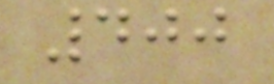400
